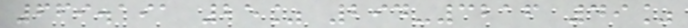669.191 25% 294-3216 49%
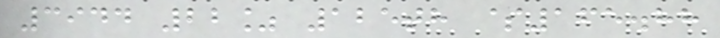3944 22% 125th $165.88
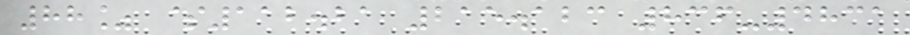88% $112.21 215.123 836-4831
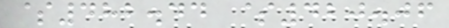$482.44 $420.06
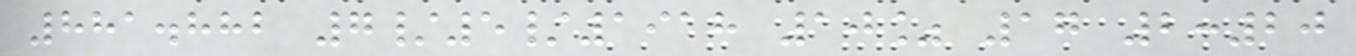881.882 7/5/1918 10% 17 2:20
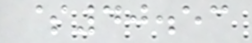$40.53
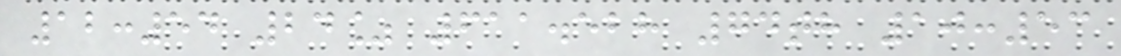12:54 24% 611.528 74th 10:53
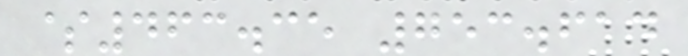$463.35 753.614
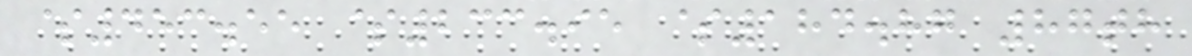$453.55 $233.95 $184.87 87th
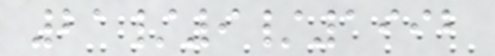21/9/1992
